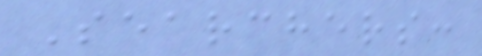Searchers:
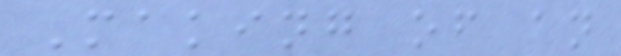Making of an
